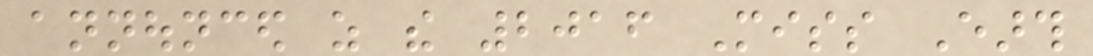announced as the 2016 Miss Earth
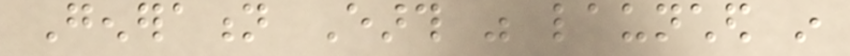Generation Earth was launched in
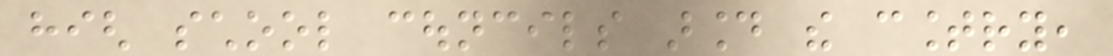high school councils around the country,
